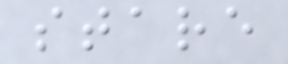stare
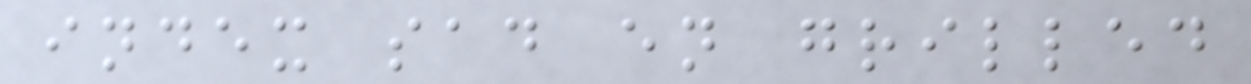index sad en grilled
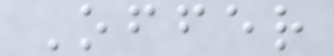Offer
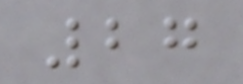27
